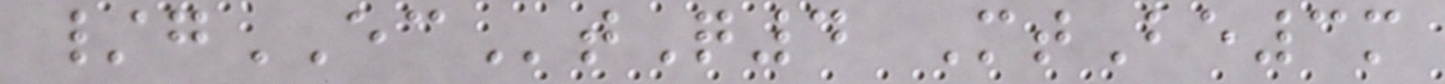/gECtQ4 MtBe3m
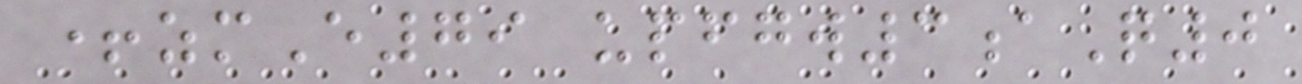+zmE79 upfgw3aQ0
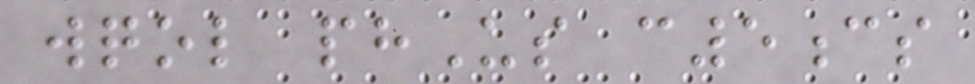wqol phUs c5cs
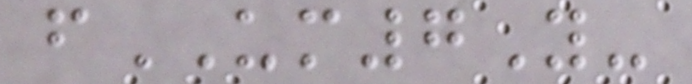fUM7Y-
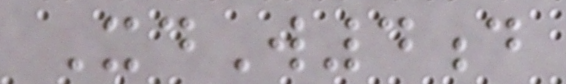XdW4d
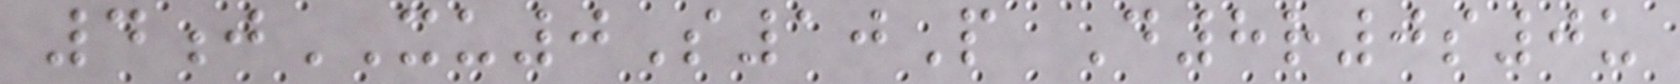4jXU0S10P D8r0s0u
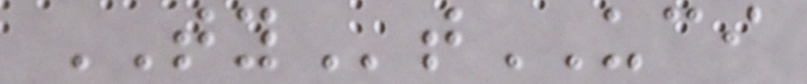TYtUCI
